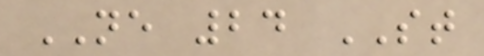NE 24 ST
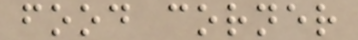food corner
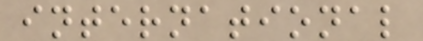international
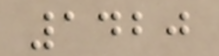1420
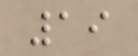19
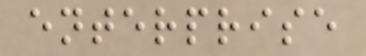enterprise
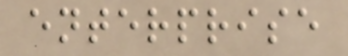enterprise
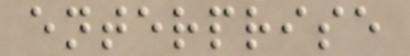enterprise
